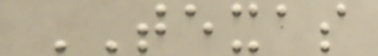TEXAS
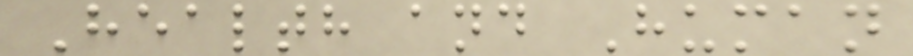Health and Human
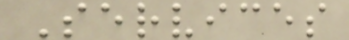Services
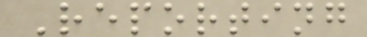Reporting
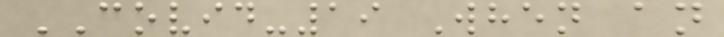COVID-19 When an
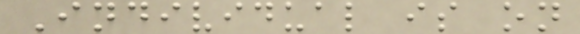Individual is on
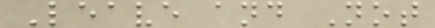Leave and Not
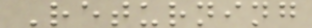Returning
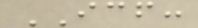ICF:
